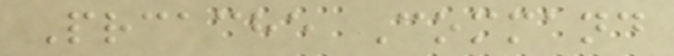Prcache Command
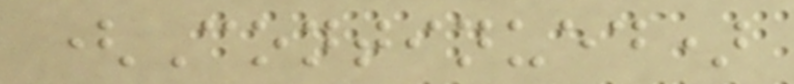(Continued)
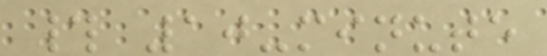# 10-minute
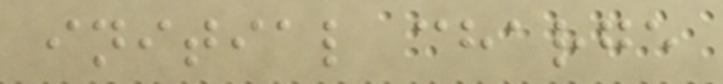initial charge
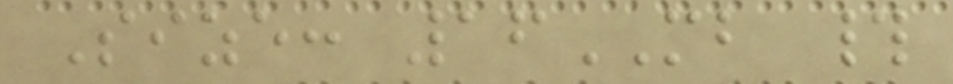Size: 16MB #
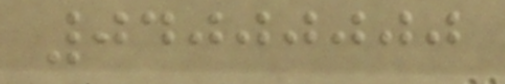04000000
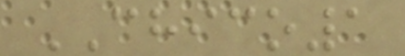CHICO1
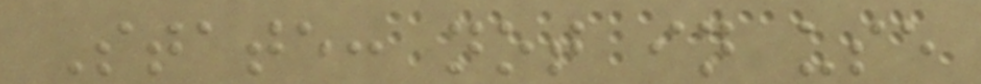State: not in use
